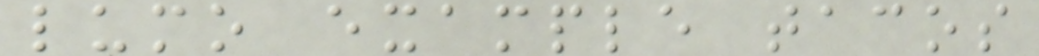lumo example tacos
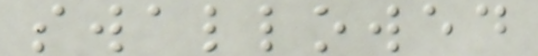swallowed
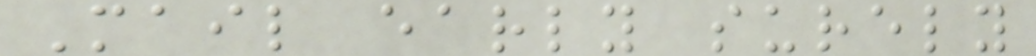Mail early surely
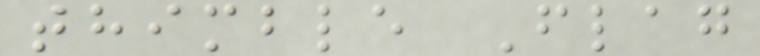thimble Flag
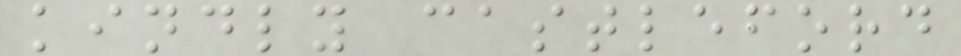kindly castleford
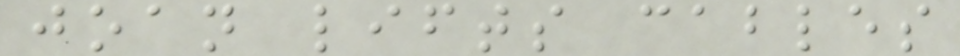joan lifts cables
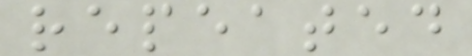repeated
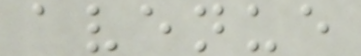avenue
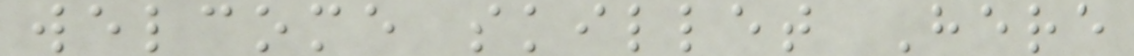welcome skillet Here
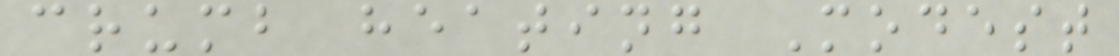crumb heating Modest
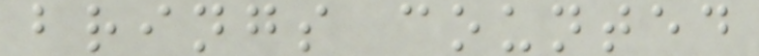brings counted
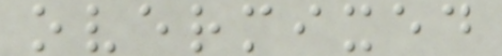overmixed
